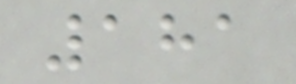181
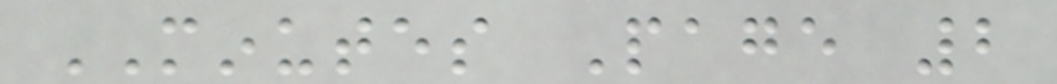MINUTES Page 2
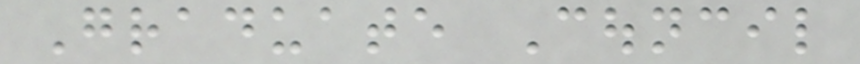Graduate Council
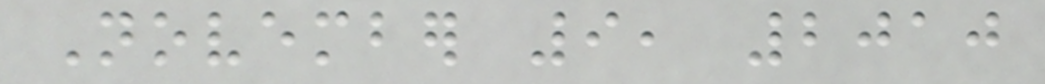November 9, 2010
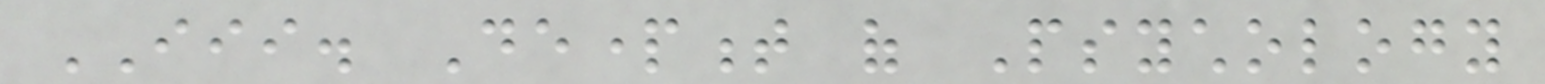III. Department of Psychology
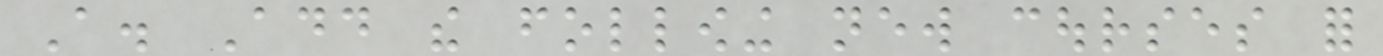A. Add the following new courses for
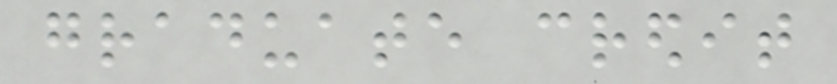graduate credit
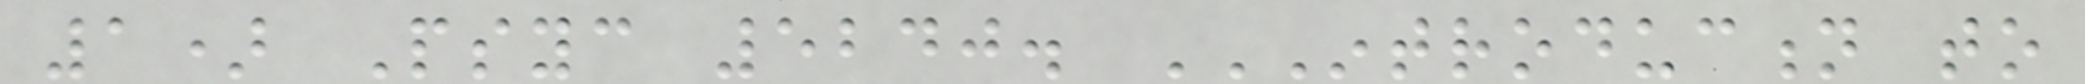1) Psyc 5240. INTRODUCTION TO
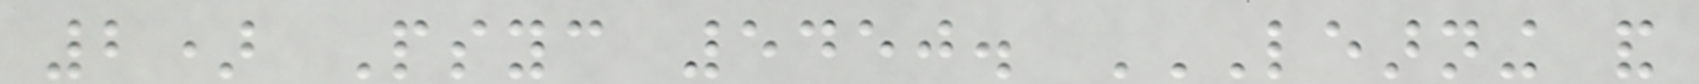2) Psyc 5450. LEARNING AND
